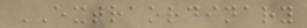EXTRAORDINARY
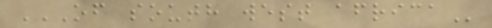OF SOUTH WEST AFRICA
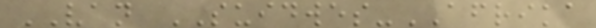VAN SUIDWES-AFRIKA
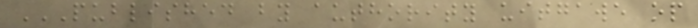PUBLISHED BY AUTHORITY UITGAWE OP
